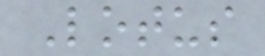Lotus
